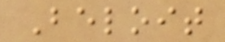Beloit
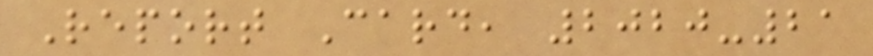Report Card, 2020-21
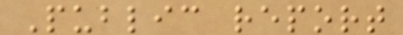Public report
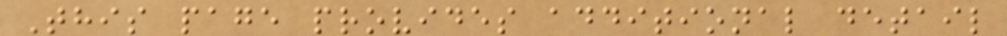This page provides additional detail
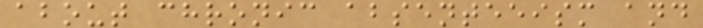about chronic absenteeism and
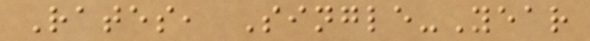Rates, Single-Year
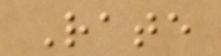Rate
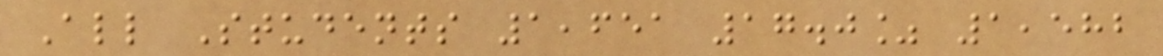All Students 1,651 17.0% 1,582
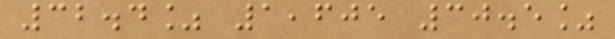32.4% 1,605 30.5%
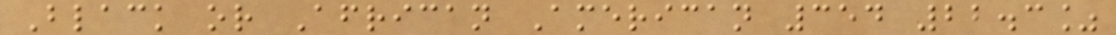Black or African American 354 22.3%
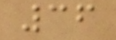36
